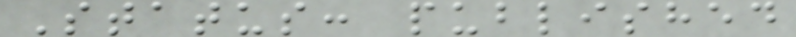Status: published
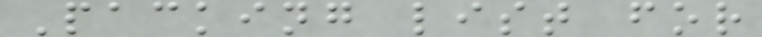Packing list for
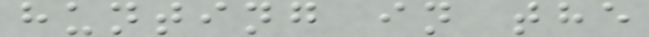hunting in the
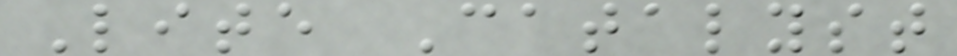Lite Catalyst
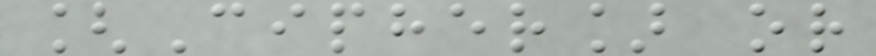[Cipher] or
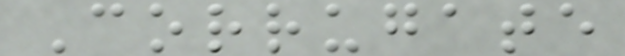Corrugate
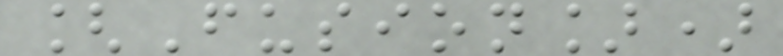[Fusion])
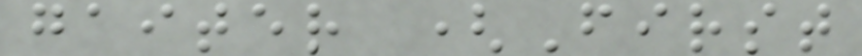gaiter (First
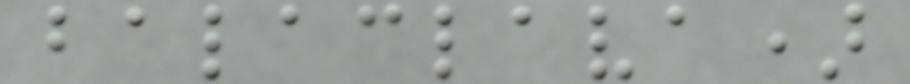balaclava)
